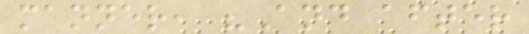manner, "And after
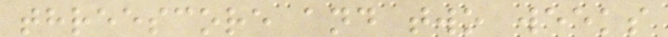threescore and two weeks
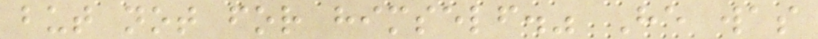but not for himself." He was
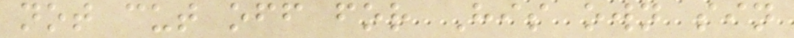not cut off for His own sin
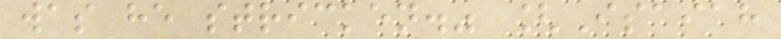was he stricken." [Isaiah
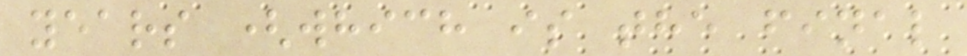years (which is the final
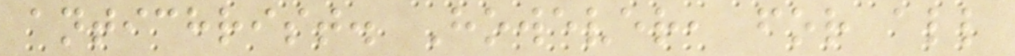antichrist. However, for all
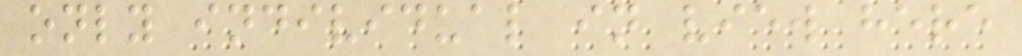only individual in view here
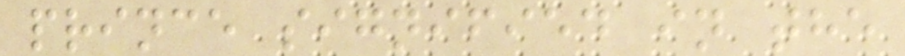prince signified in the
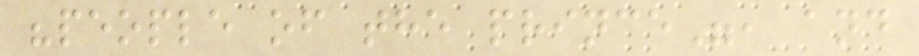"people of the prince", and
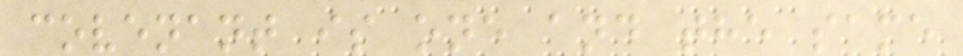covenant is one and the same
